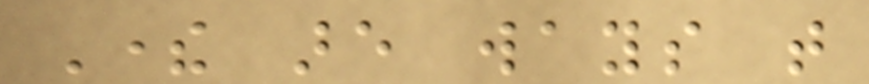There are ways that
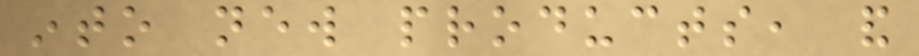into new products, and
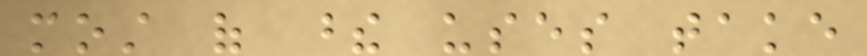most of these uses take
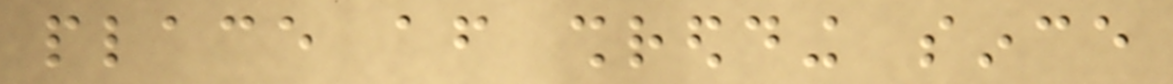place after shredding since
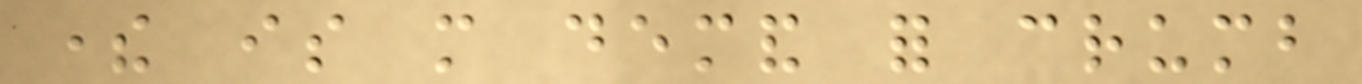there is more demand for crumb
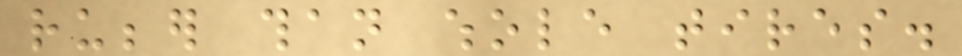rubber than whole tires.
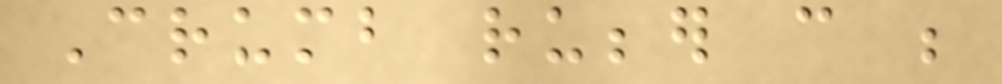Crumb rubber can be
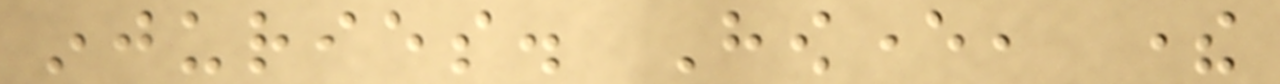injuries. However, there
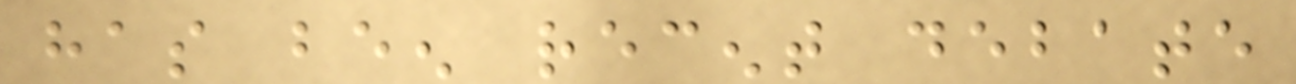has been recent debate
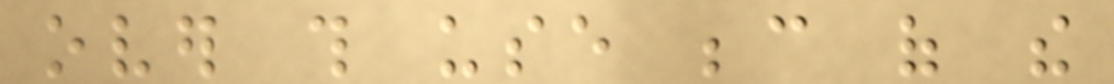over this use because of the
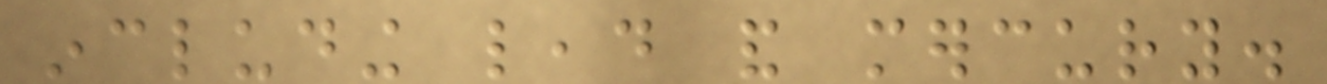including lead and mercury.
